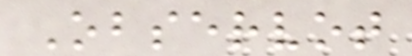Observot
